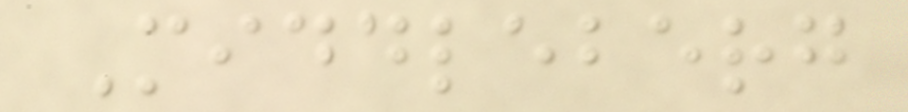Middleberg
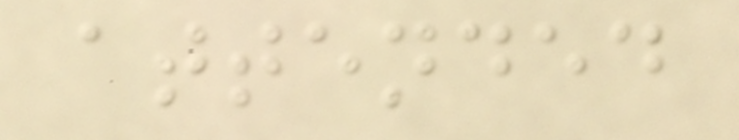attended
